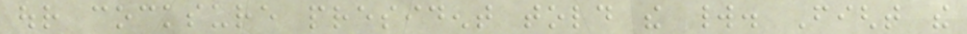our cocksure president told the world. Fight the
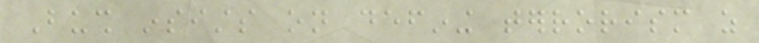Bush insists on defining terrorism as
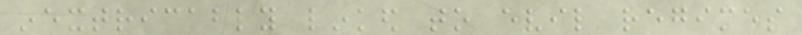inextricably linked to evil regimes
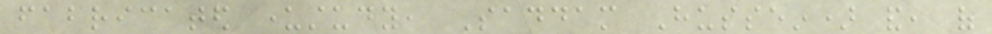fabricated understudy, Saddam Hussein) and, of
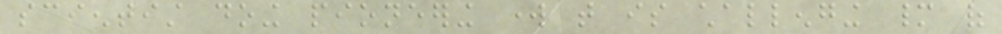scientist doing pioneering work that is challenging many of
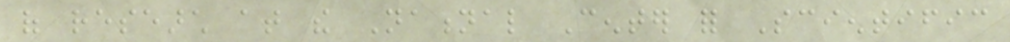of research at the National Center for Scientific
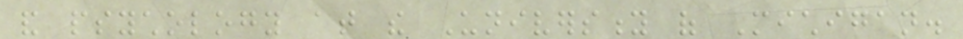and psychology at the University of Michigan.
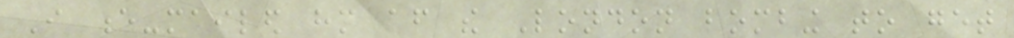I e-mailed him after the London bombing to get
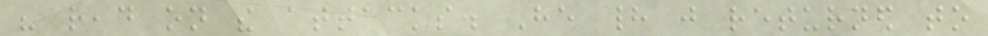his read on the attacks. He had just returned to
